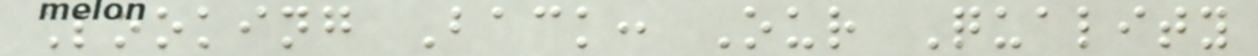Looking Back: Our Quality
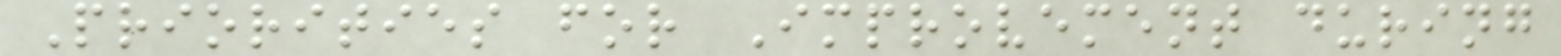Priorities for Improvement during
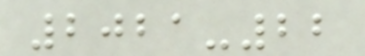2021-22
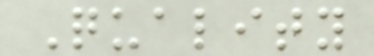Quality
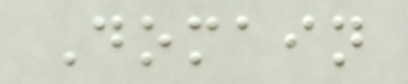Domain
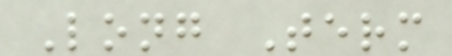Long Term
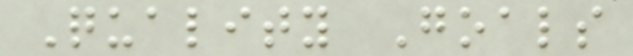Quality Goals
